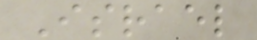Israel
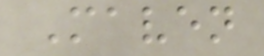Maven
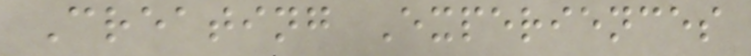Creating Experiences
